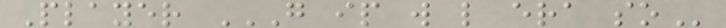Player G IP W L ERA SO
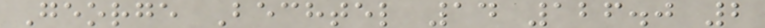George Bechtel 14 126.0 2
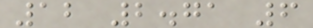12 2.71 6
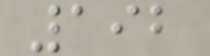192
